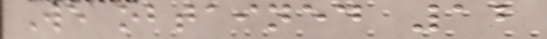We obtained 12
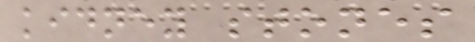kidney stones
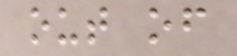out of
